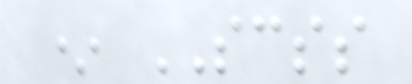* SCSS
